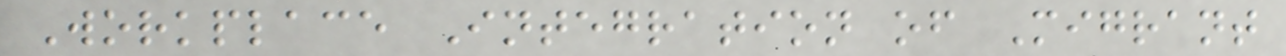Workplace Integration of Migrant
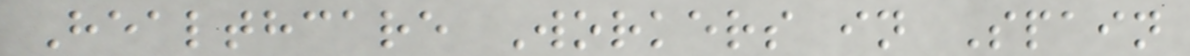Healthcare Workers in Spain
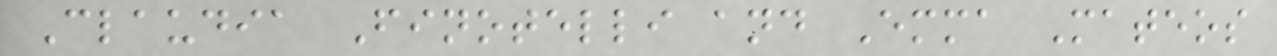Claudia Finotelli and Emma Mateos
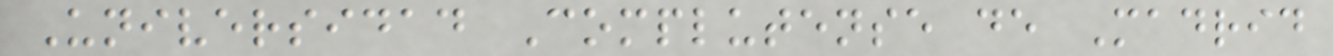Universidad Complutense de Madrid
